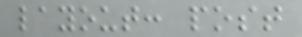layout: post
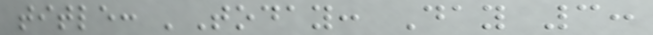title: 'Today: Day 3:
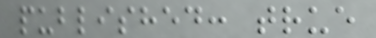published: true
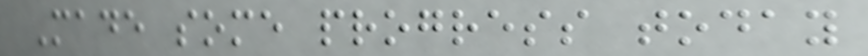Made some progress today
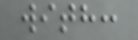with:
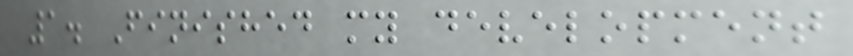1. Finished my development
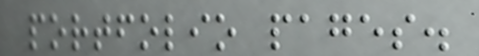portfolio pages.
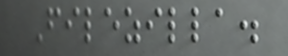Filezilla.
